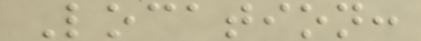Location:
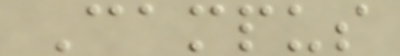Campus
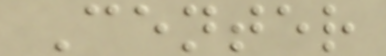Center
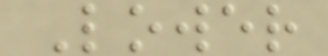Lower
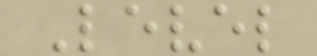Level
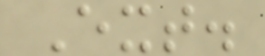Ext.
